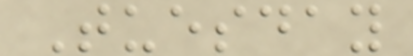Tuesday
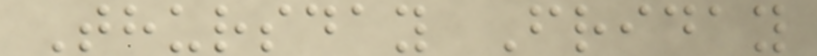Thursday Friday
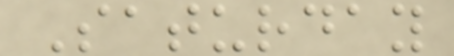Saturday
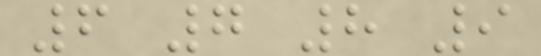6 7 8 9
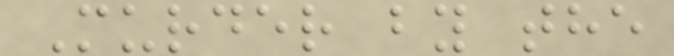Murder by the
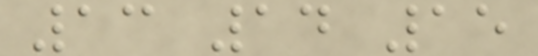13 14 15
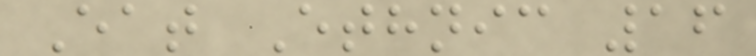Eat Ethnic 16
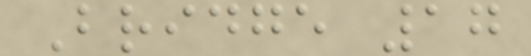Bridge 17
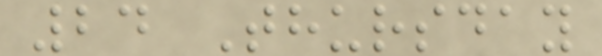24 Thursday
